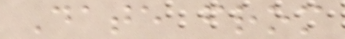Date from
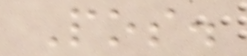Pos.
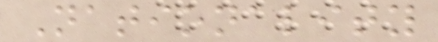Nationality
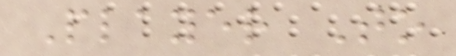Player To
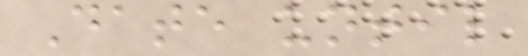Date until
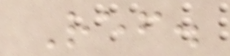Ref.
